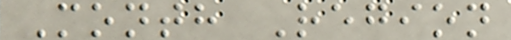Month Region
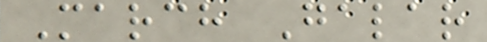March Galar
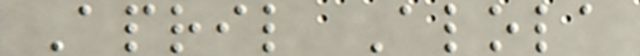April Alola
